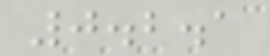0.2.1
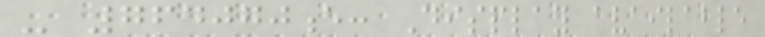- 764070e: Display available
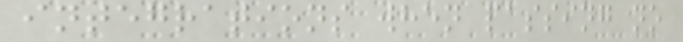integrations when passing no
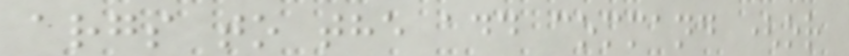args to the add command (or
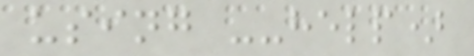using --help)
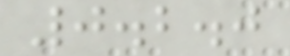0.2.0
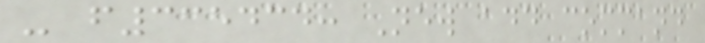- f335434: New add command
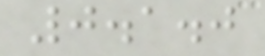0.1.0
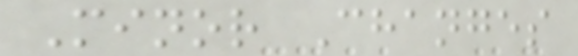Minor Changes
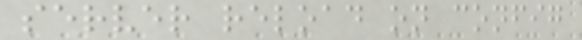server reload on config
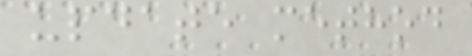update method
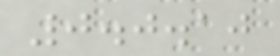0.0.10
